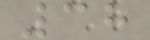38
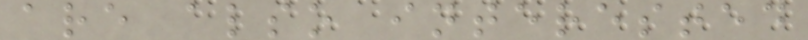are also interested
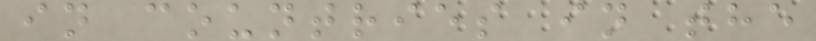in countries in the
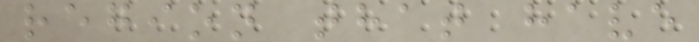region that have
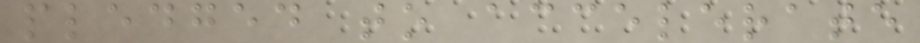pledged to accelerate
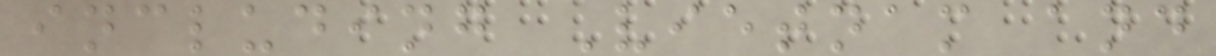including Vietnam and
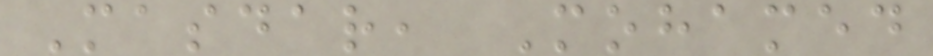Masdar, Mohamed
